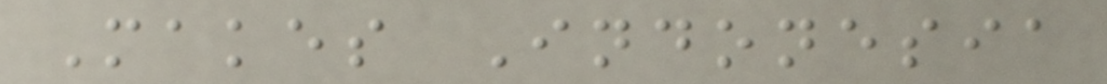Makes Indonesia
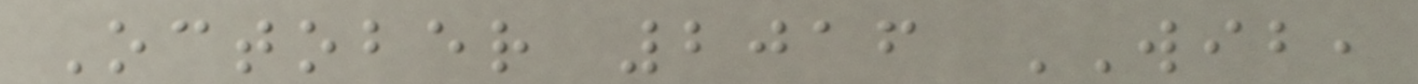October 2016 WIB,
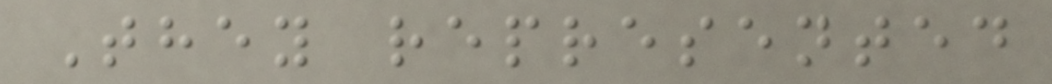They represented
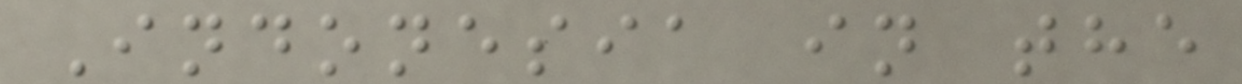Indonesia in the
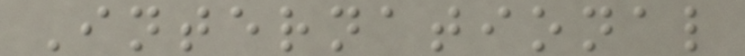International
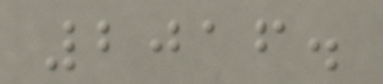2016.
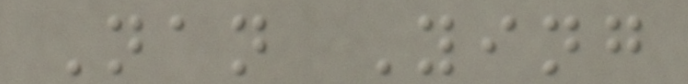Nan Ying
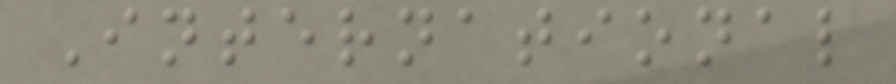International
